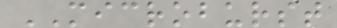MICROBURST
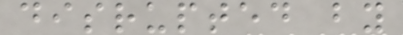disrupted by
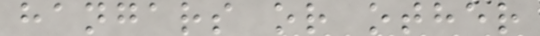hangars or other
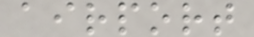airport
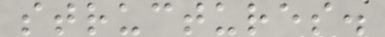structures.
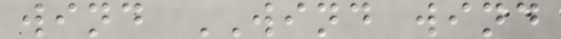wind WIND wind
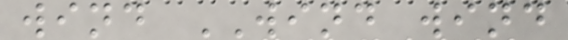wind WIND wind
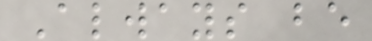Always be
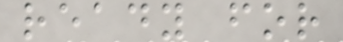ready for
